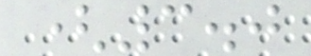(3.0
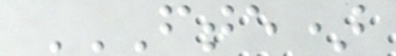FTE)
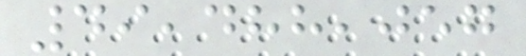49,488,057
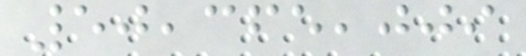50,365,009
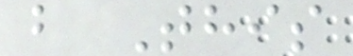b This
